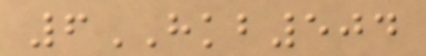6HKB504
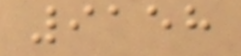9158
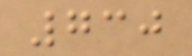730
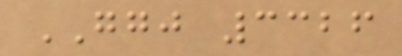GGJ 3326
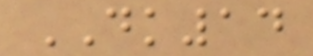DK14
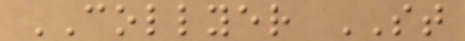COLLYER ST
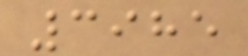3985
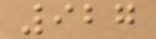927
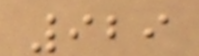929
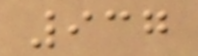937
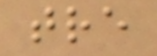tre
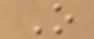O
